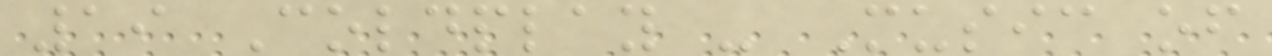19 Coldplay - Music of
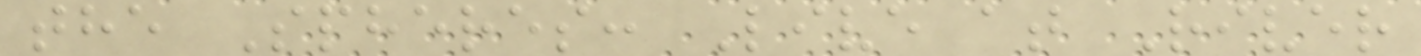the Spheres: Live at River
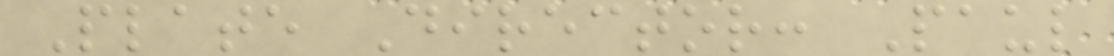Plate Director: Paul
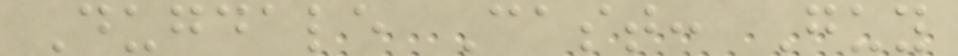Dugdale Cast: Guy
